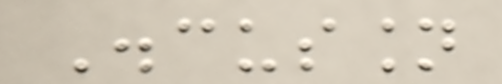Discussion
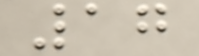17
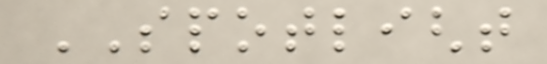SPOTLIGHT
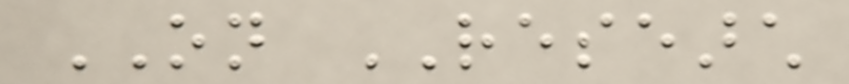ON RESEARCH
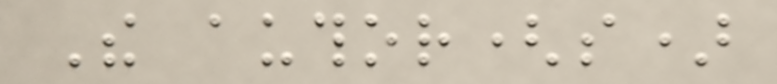The author(s)
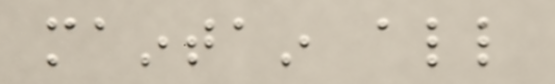maintain all
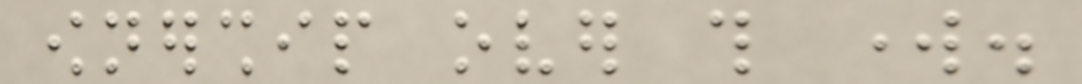ownership over this work.
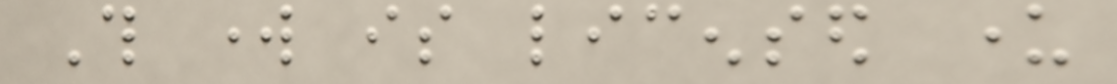This work is licensed under
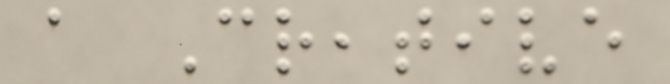a Creative
